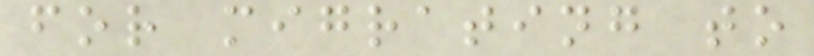for migrating to
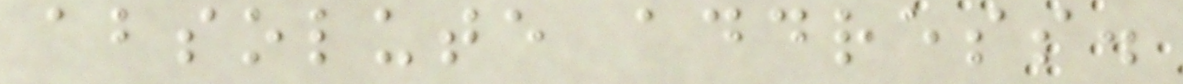absolute address.
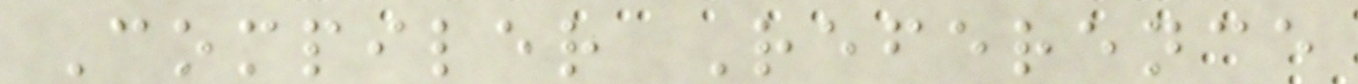Compiler Reference
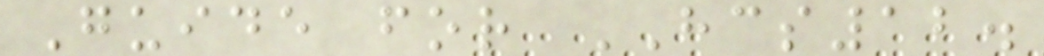Guide for HCS12.
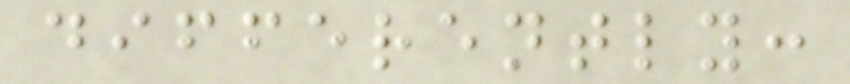differently:
